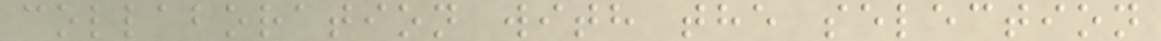collaboration with the selection
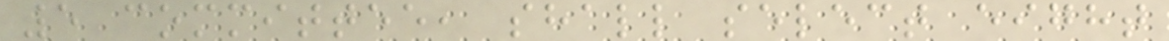5 committee, shall select eight
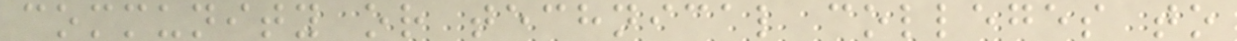community or technical colleges to
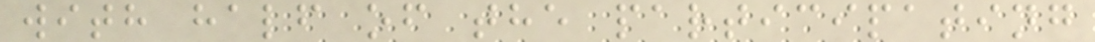with half of the participating
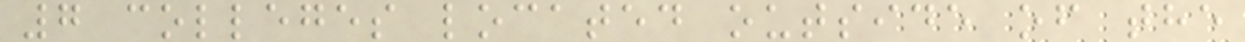7 colleges located outside of the
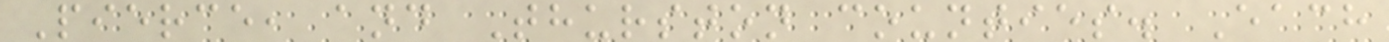Pierce, and Thurston counties. Each
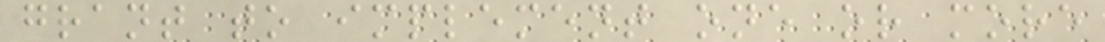grant to implement one or more
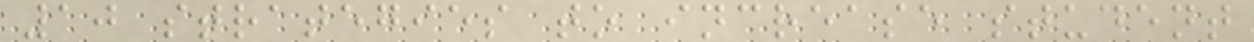10 strategies to increase student
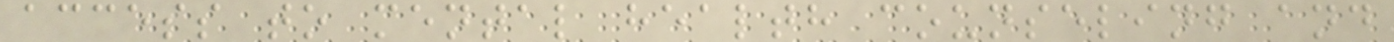access to mental health counseling and
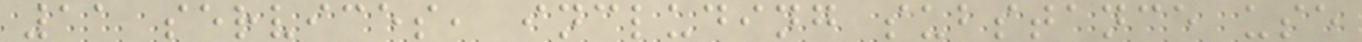11 services, including substance use
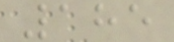185
